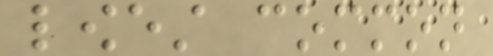lowest common
